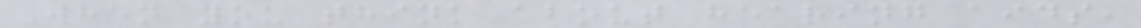When you think about hearing aids,
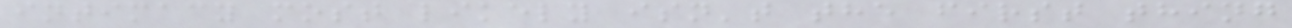intimacy most likely isn't the first thing
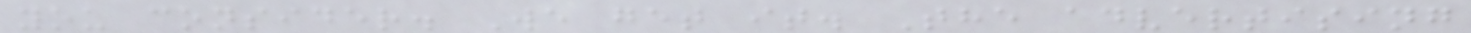you consider. We get it. The advertising
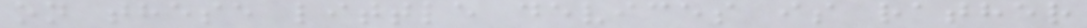on these little devices is rather
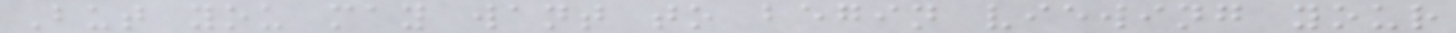But you may want to begin viewing your
